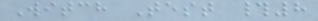Witch Test #8
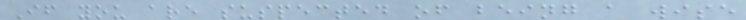If you are suspected of being a wise
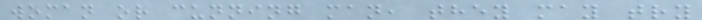woman or cunning man, they may try
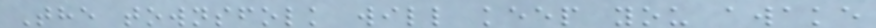The townsfolk will keep you awake
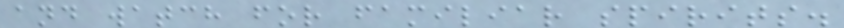and watch for familiar spirits.
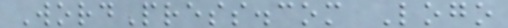WordPress.com Logo
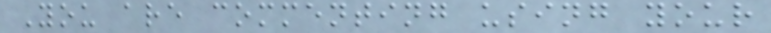You are commenting using your
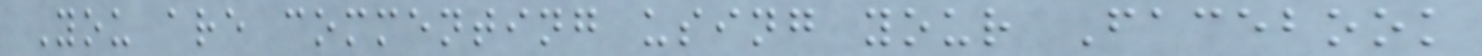You are commenting using your Facebook
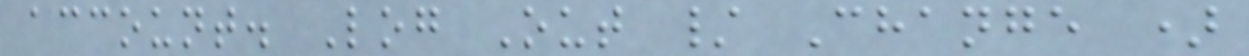account. Log Out / Change )
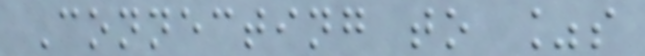Connecting to %s
